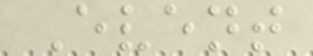Event
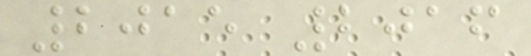2015 2016
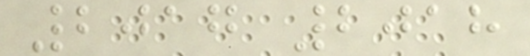2017 2018
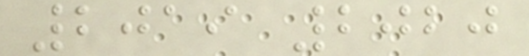2019 2020
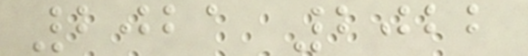2021 2022
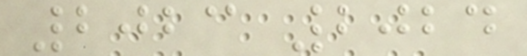2023 2024
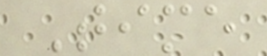Time
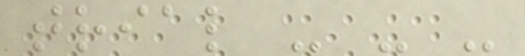trial - - -
